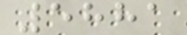5881
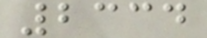2334
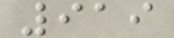919
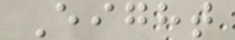Eight
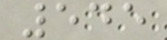545
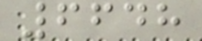6648
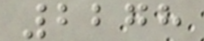2278
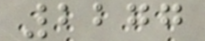2277
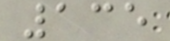135
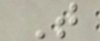T
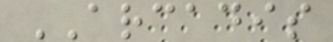ARCADIS
